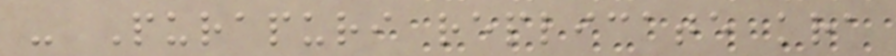- Purapuri replicate kra
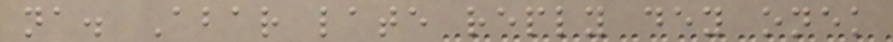na. Abar late reply dey onek
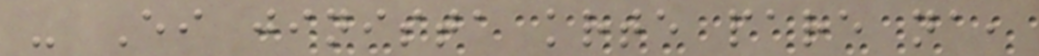- Ei jinista krte pare na,
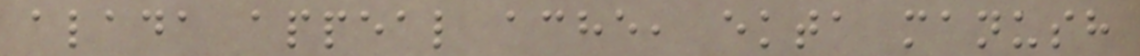alada appeal ache, ekta manush
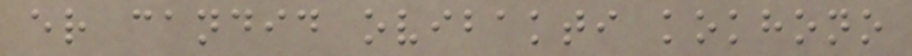er candid ovibakti kokhono
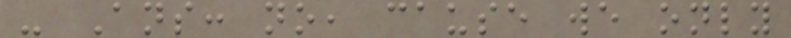- Ans: no, cause we only
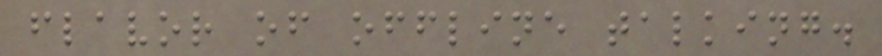flavor of offline talking.
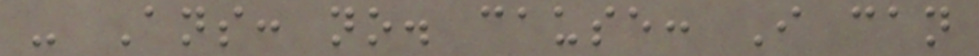- Ans: no. cause: I can
